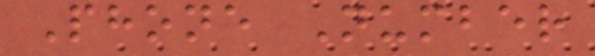Phone Number
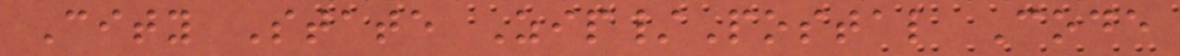City State Zip/Postal Code
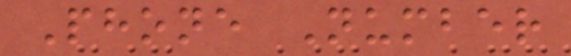Phone Number
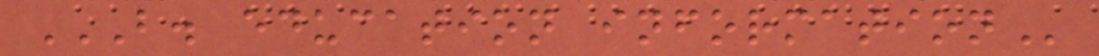B. EDUCATION INFORMATION
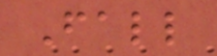Fall
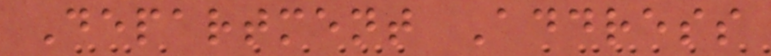Department Address
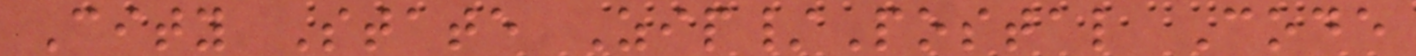City State Zip/Postal Code
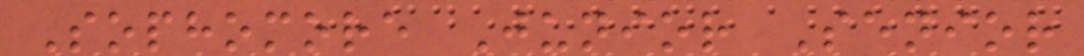Sophomore Junior Senior
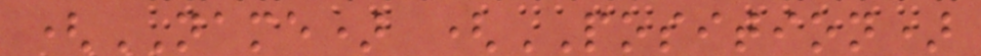(NAME) (POSITION)
